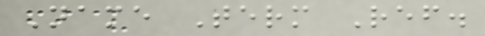Name Term Ref.
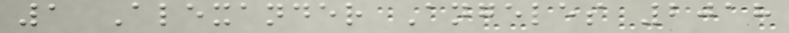1 Alexander Angeles 2018
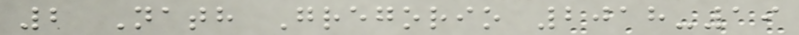2 Nath Gregorio 2018-19
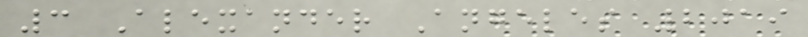3 Alexander Angeles 2019
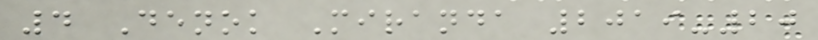4 Denok Miranda 2019-20
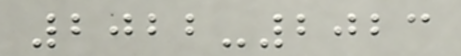2022-2023
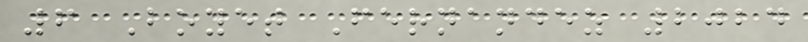6 Boyet Fernandez 2024
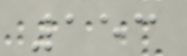153
